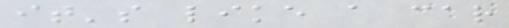it's like a car
